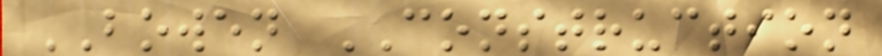BOWEN CONSTRUCTION
